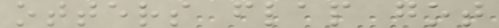otters flap got
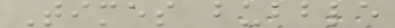Times bubble
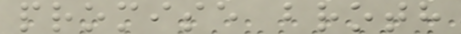promise broth
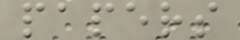papers
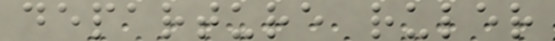departure ruler
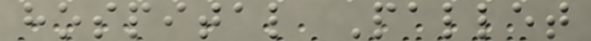hospital Pallet
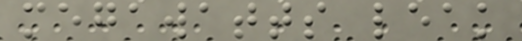megawatts leak
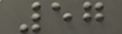57
